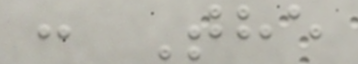: The
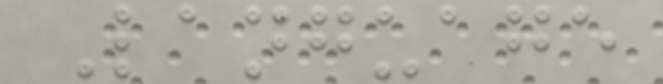Language
